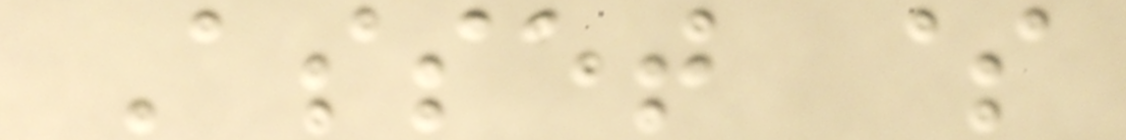Asset $
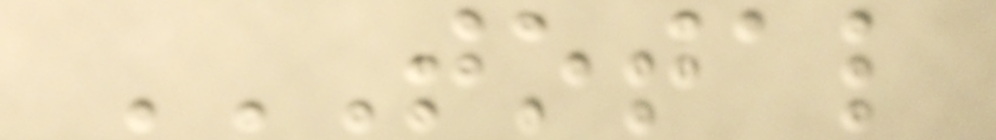TOTAL
